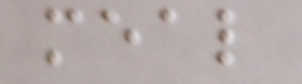meal
